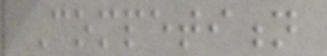Competition
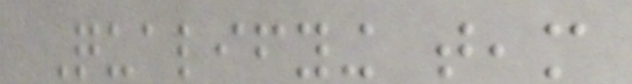Qualifying team
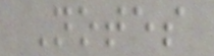Notes
